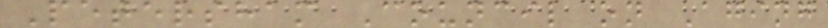Petersham Council on Aging
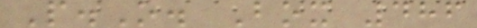P.O. Box 486
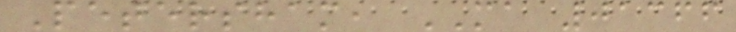Petersham, MA 01366
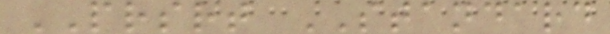PRSRT STANDARD
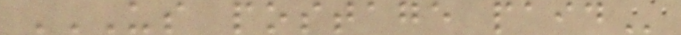US POSTAGE PAID
